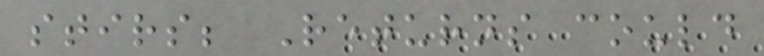stirs; Returns could
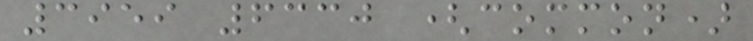3959 6330 (common)
